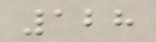128
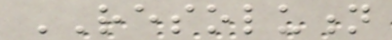RESOLUTION
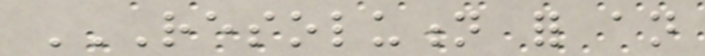RESOLUTION FOR AN
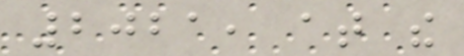2021, at the
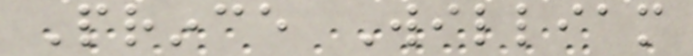Prince William
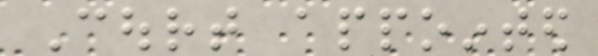Court appointed
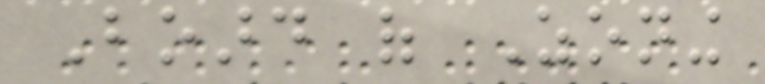Board of Zoning
